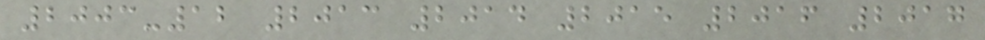2003-12 2013 2014 2015 2016 2017
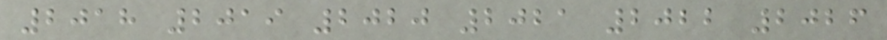2018 2019 2020 2021 2022 2026
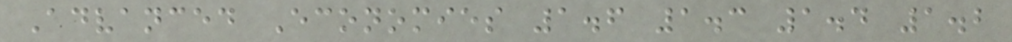Advanced Economies 1.6 1.3 1.4 1.2
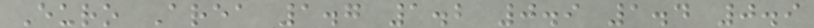Euro Area 1.7 1.2 0.9 1.4 0.9
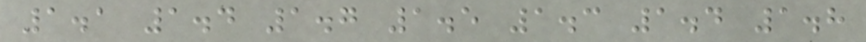1.1 1.4 1.7 1.5 1.3 1.4 1.8
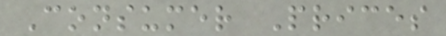Consumer Prices
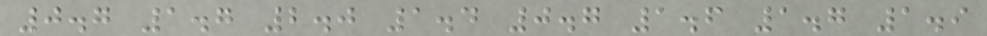0.7 1.7 2.0 1.4 0.7 1.6 1.7 1.9
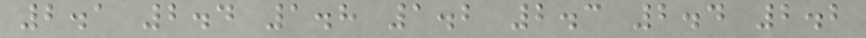2.1 2.4 1.8 1.2 2.3 2.4 2.2
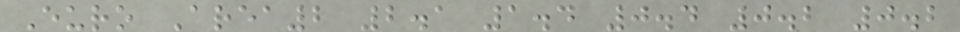Euro Area2 2.1 1.4 0.4 0.2 0.2
